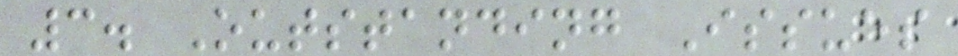3. Outstanding Issues
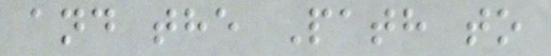and the Path to
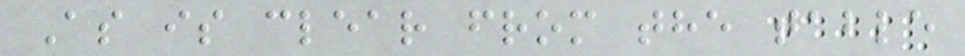As is clear from the table
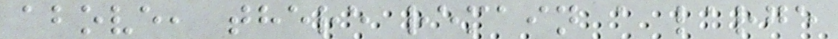above, there remain a large
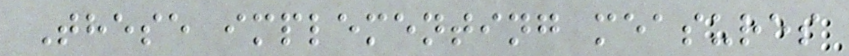These implementing measures
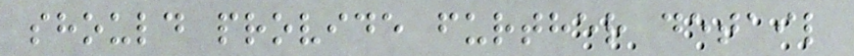should provide further detail
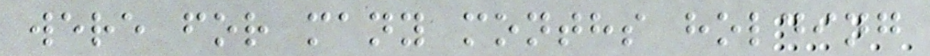were for many months holding
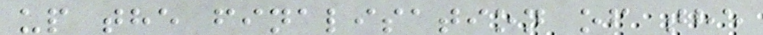up the finalisation of the
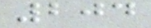204
